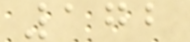172
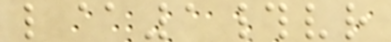l@1#vr
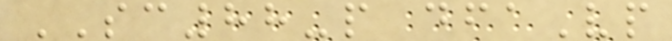SC88-p dfaVp
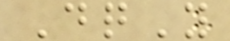DqY
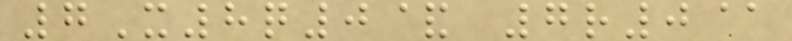7X8q0& 7r0@
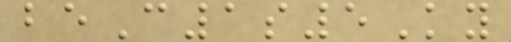beC1s5Ky
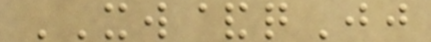XW&qJj
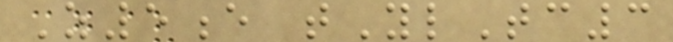Z5e tYlTc3
